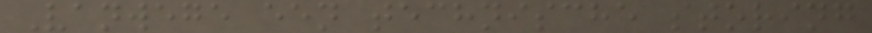Vanwege een technische storing
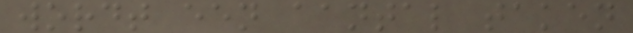wordt een aantal taken
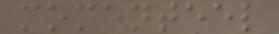momenteel
